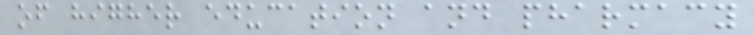of higher education and pharmacy
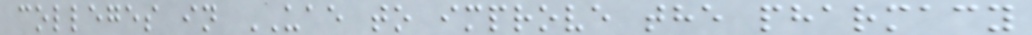colleges in UAE to improve the pharmacy
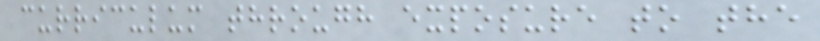curriculum through exposure to the
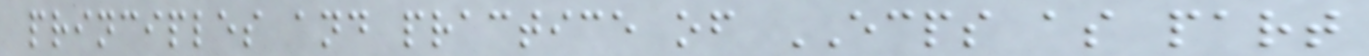principles and practice of ECPS as part
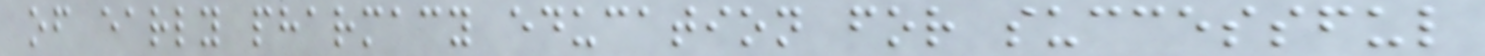of early pharmacy education for successful
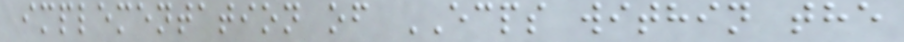implementation of ECPS within the
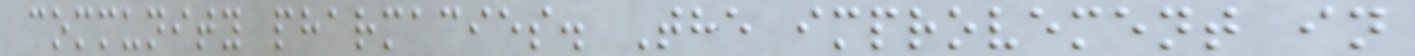community pharmacies. The improvement in
